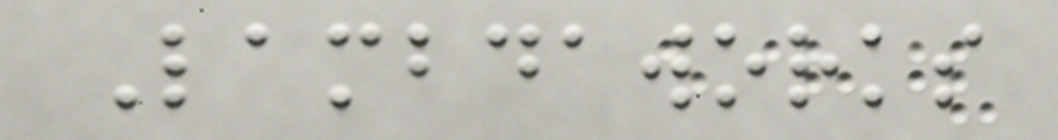Lambdaworks
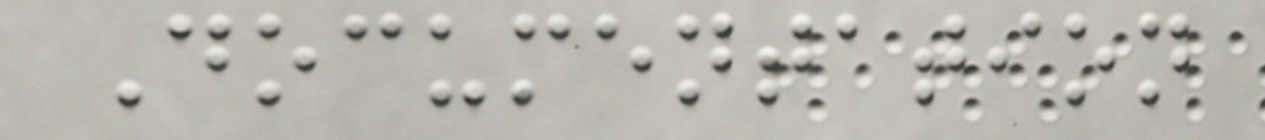Documentation
